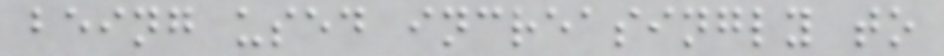being used increasingly to
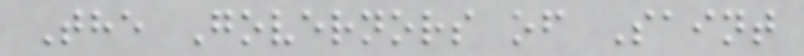The Governors of Saint
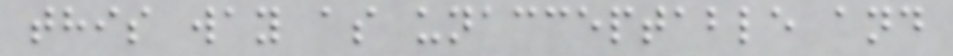this way as unacceptable and
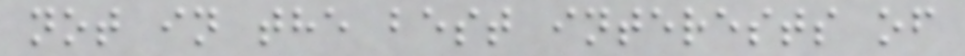not in the best interests of
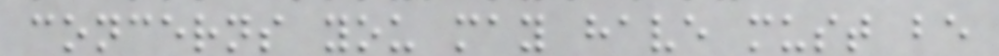concerns you may have must be
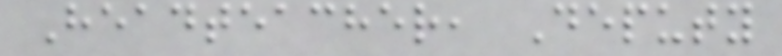Headteacher, Deputy
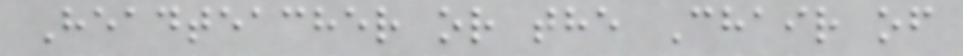Headteacher or the Chair of
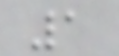1
